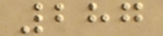287
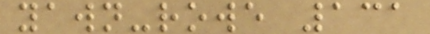yawn-rowe 131
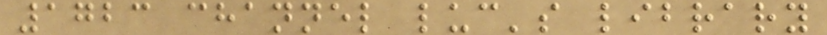1723 channel luc's library
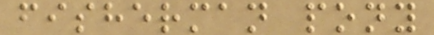fisherman pony
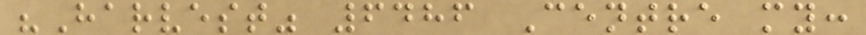"Harvest" 6486 Centre my:
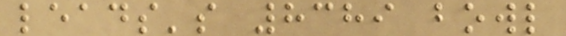leads's 8389 bowl
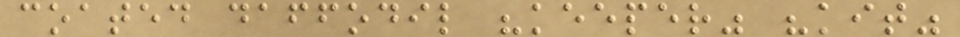coated daffodil "keeper" "kit"
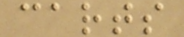carts
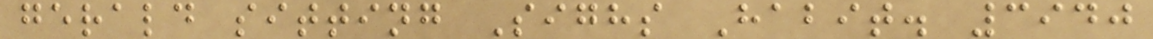gerald sitting Sighs Habit. 3940
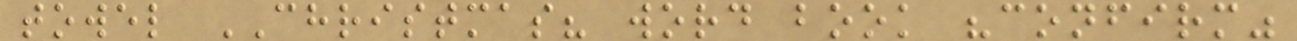towel CHRISTMAS? word book "confirm"
